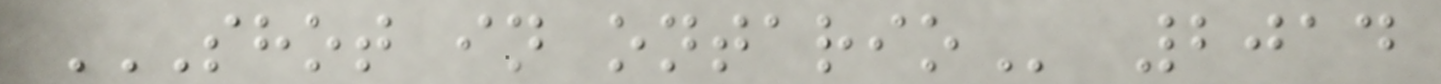SHOT IN ONTARIO 2014
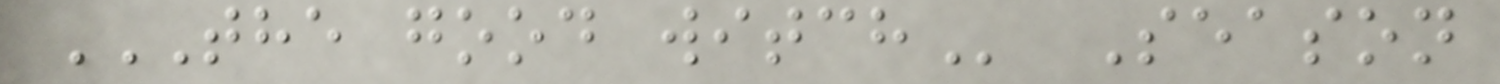THE GOOD WITCH Season
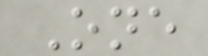One
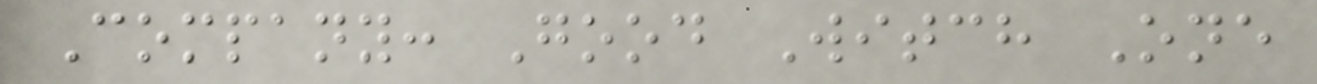Company: Good Witch One
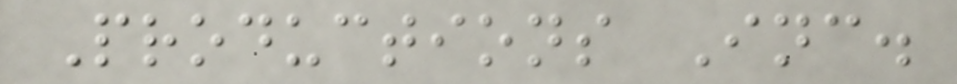Productions Inc.
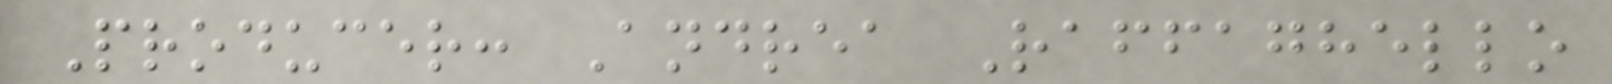Producer: Andrea Raffaghello
